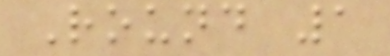Round 1
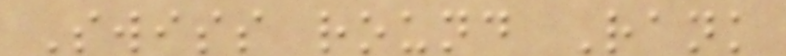Swiss round Rank
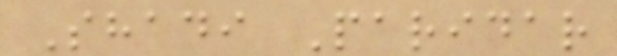Shadi Paridar
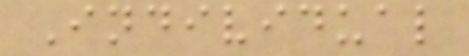Individual
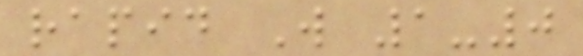rapid W 1-0
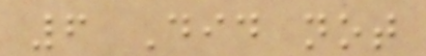6 Did not
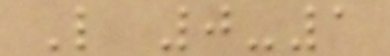L 0-1
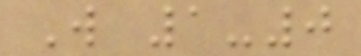W 1-0
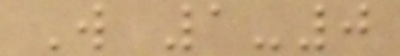W 1-0
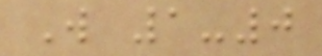W 1-0
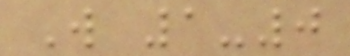W 1-0
